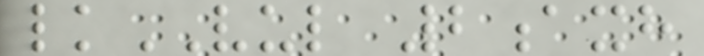lkVUL 2axh
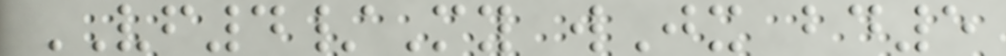VF4/My wJx bd5
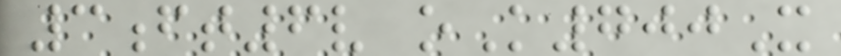3ft6v oK700X
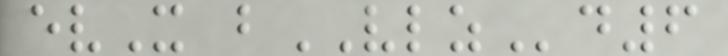evX bVLZd6
